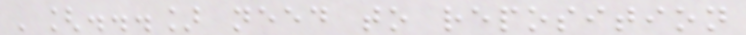'[...] need to reposition
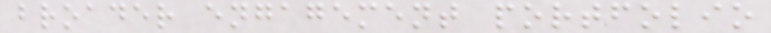broader engagement portfolio
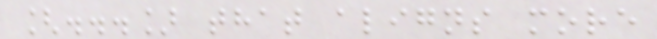[...] that aligns more
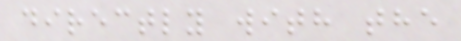directly with the
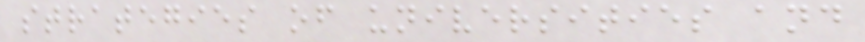strategies of universities and
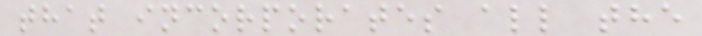that incorporates all the
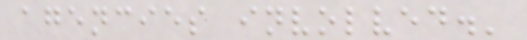agencies involved.'
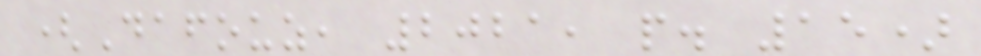(Dafouz, 2021, p. 15)
